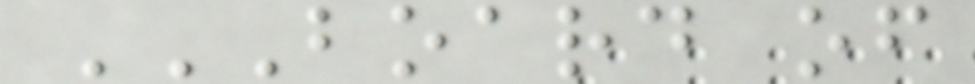BOARD OF
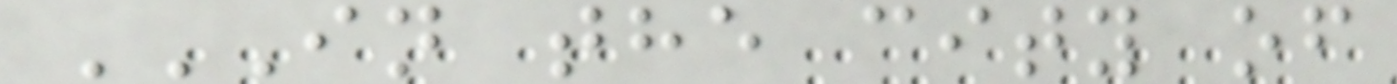IN THE CITY OF
